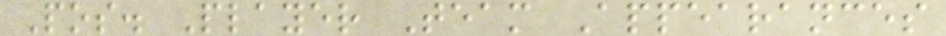Pos. Player Team Appearances
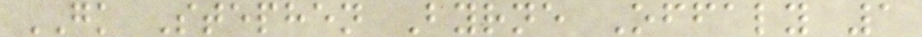GK Stephen Byrne Offaly 1
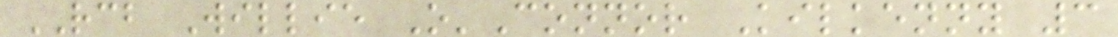RCB Willie O'Connor Kilkenny 3
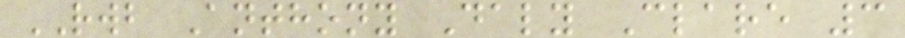RWB Anthony Daly Clare 3
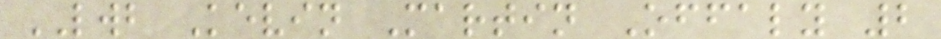LWB Kevin Martin Offaly 2
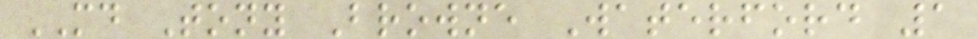MD Tony Browne Waterford 1
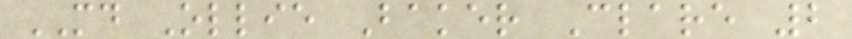MD Ollie Baker Clare 2
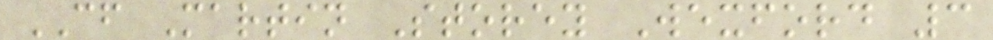CF Martin Storey Wexford 3
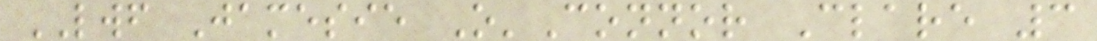LWF Jamesie O'Connor Clare 3
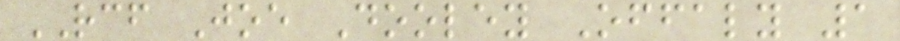RCF Joe Dooley Offaly 1
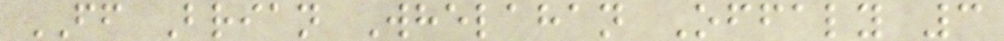FF Brian Whelahan Offaly 3
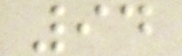94
